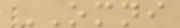OMNI
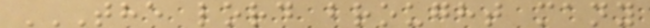THE LORD BROUGHT MANY
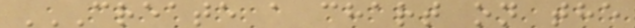CREATE A CHART ON THE
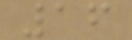16
